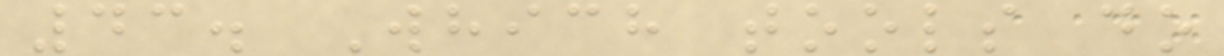43. Which tools do
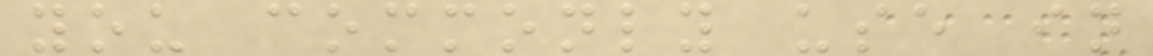you commonly use in
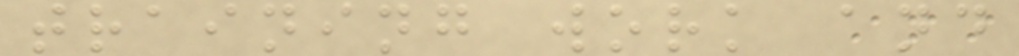training work and
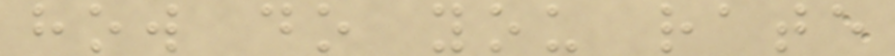how do you rate
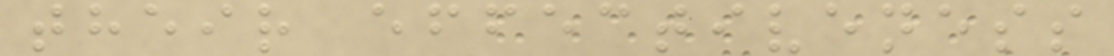their effectiveness
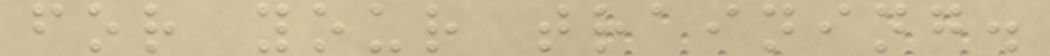for your training.
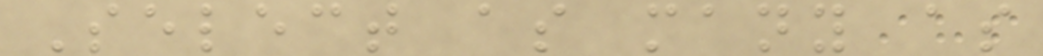Select as many as
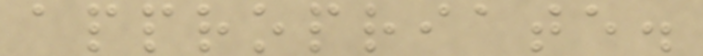appropriate.
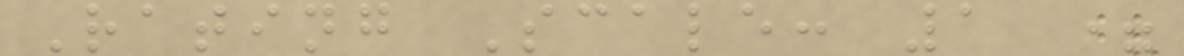Rating Scale: 1 =
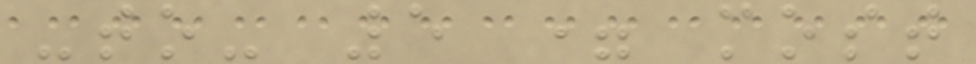-to- 5 = most
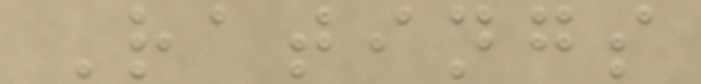Ratings
